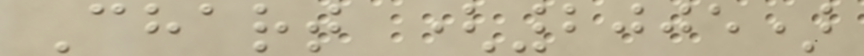Chart (2005)
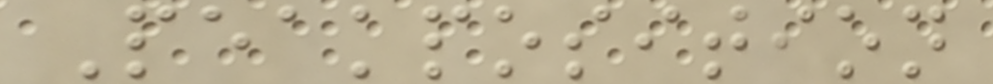Peakposition
